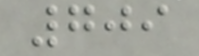709
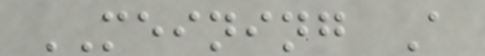MEINING A
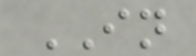IN
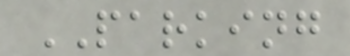PARKING
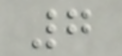7
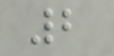2
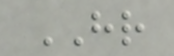HR
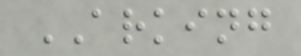ARKING
